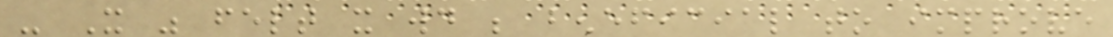- It was felt it would be beneficial to improve
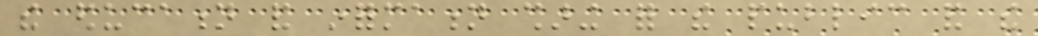the education and information sharing for the public and the
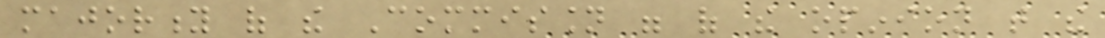majority of the Commission were of the opinion that the
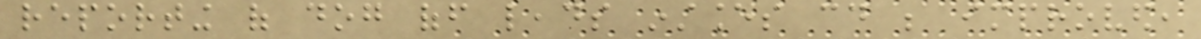reporting of dog off leads instances could be improved,
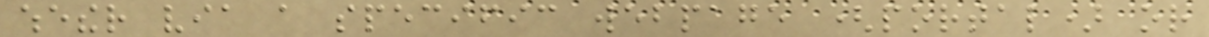whether via a specific webpage (portal) or
